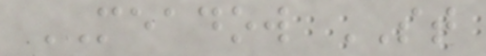MEADOW ST
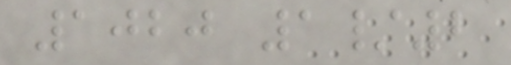1020 1/2
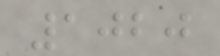1020
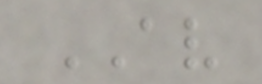AV
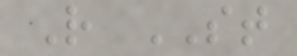R ST
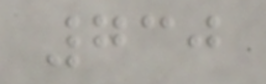730
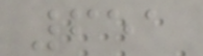651
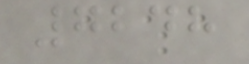7248
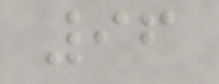96
